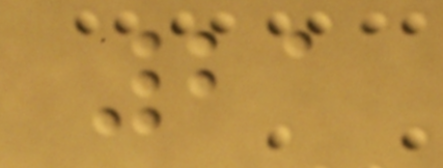21
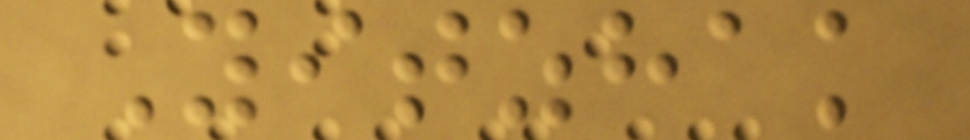Yitzhak
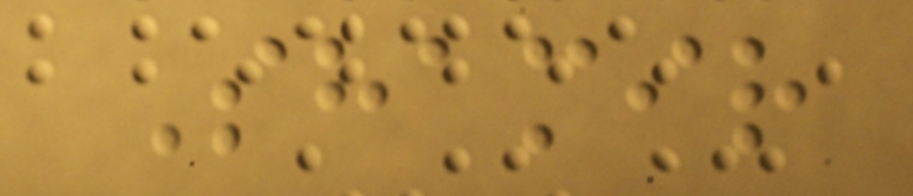Shamir
